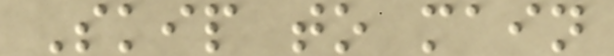Skip to main
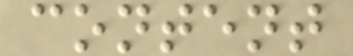content
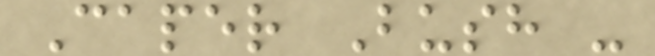Caper Bush -
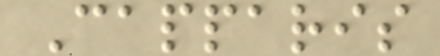Capparis
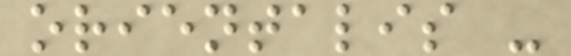orientalis -
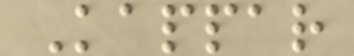Kappar
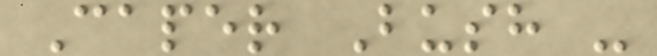Caper Bush -
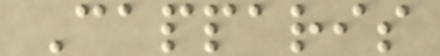Capparis
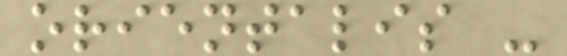orientalis -
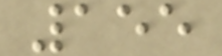155
